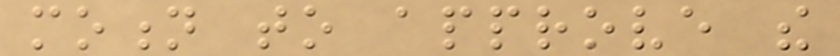motion to approve the
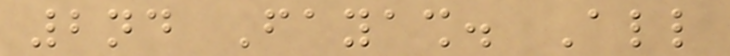2nd Fayash. All
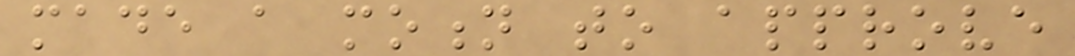made a motion to approve
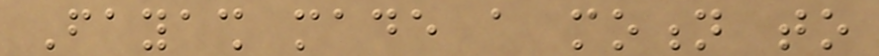Fayash made a motion to
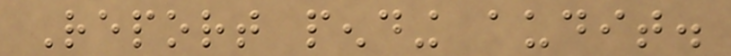Report pending audit.
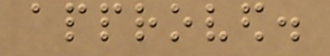approved.
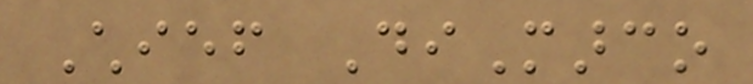Chief DiMarco
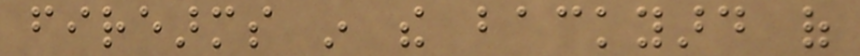firearms in the backyard of
